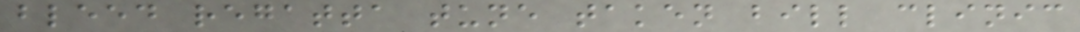bleed regatta tune taken bill clinic
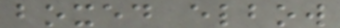boxed elbow
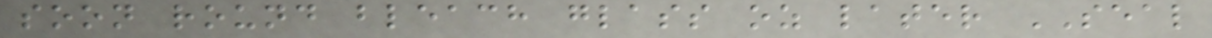soon round bleach glass oz later SEAL
